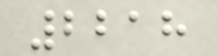2218
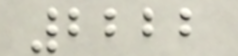2222
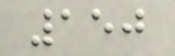150
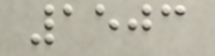1503
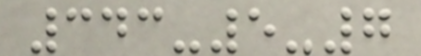343-5-7
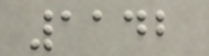1142
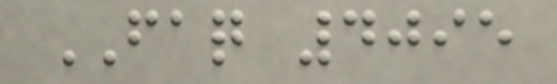FAQ 4095
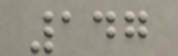147
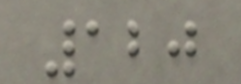120
